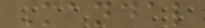Mandal
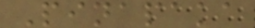Pinapaka
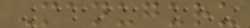Manuguru
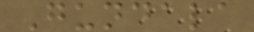Gundala
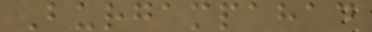Burgampahad
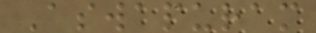Aswapuram
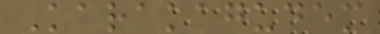Karakagudem
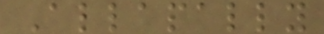Allapally
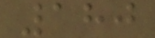180
